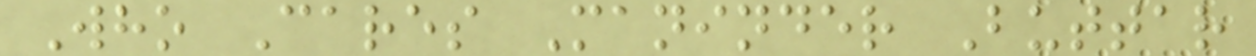Who Cares Maninder Buttar
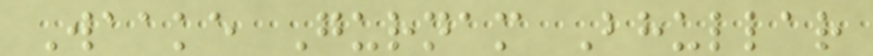Waake Gurnam Bhullar
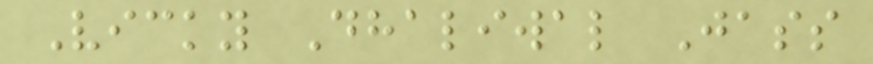Vicky Dhaliwal Jass
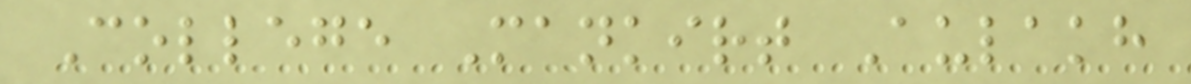College Mankirt Aulakh
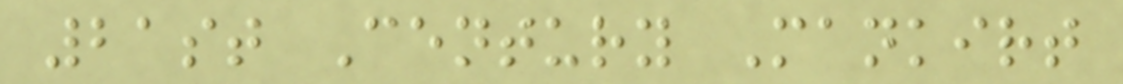21st Century Mankirt
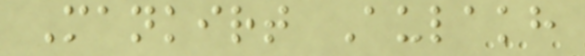Mankirt Aulakh
